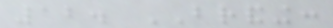12. BRANDING:
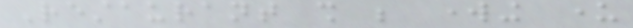Restaurant shall be working under
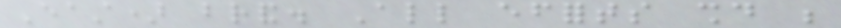East) brand. All efforts should be
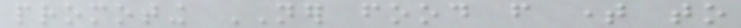promoting NER food from time to
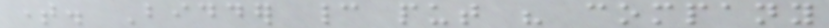time. Bidder cannot put his company
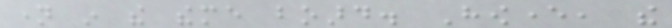name in the theme board. However, the
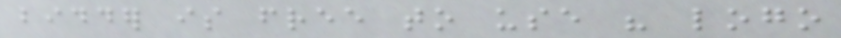bidder is free to use his logo
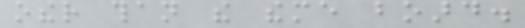other than the theme board.
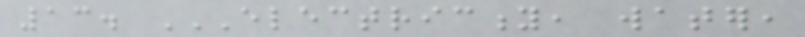13. ELECTRICITY, WATER,
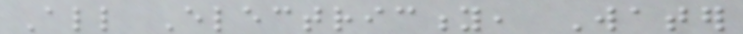All Electricity, Water
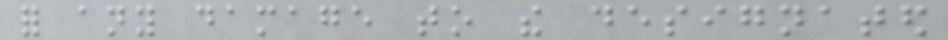for any damage to the designated
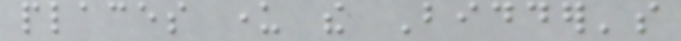places under the Bidder's
